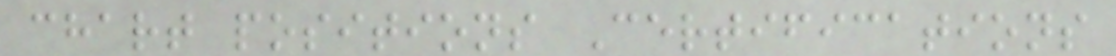chart positions Certifications
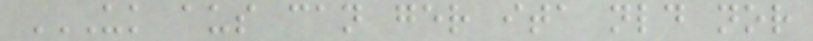UK AUS CAN GER ITA NLD NOR
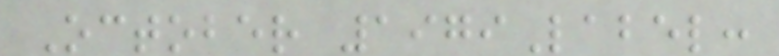October 1979Label:
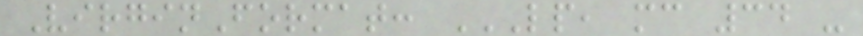VirginFormat: LP, MC 34 -
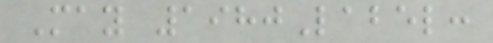May 1980Label:
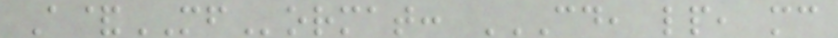A&MFormat: CD, LP, MC
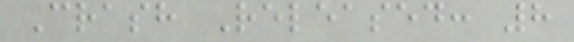Crash Released: 8
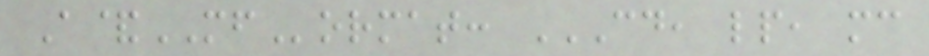A&MFormat: CD, LP, MC
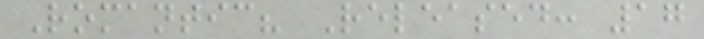Romantic? Released: 17
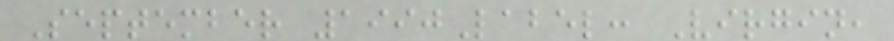September 1990Label: Virgin,
